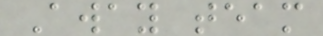Away team
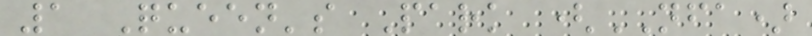1 Queen's Park (NFA)
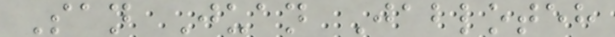San Juan Jabloteh
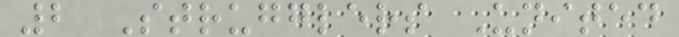2 Strugglers United
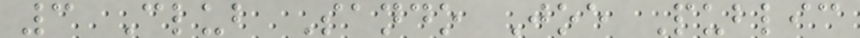3 Club Sando Joe Public
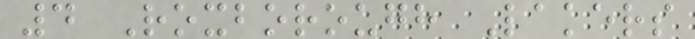4 Roxborough Lakers
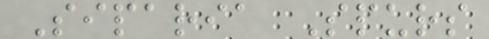Siparia Spurs
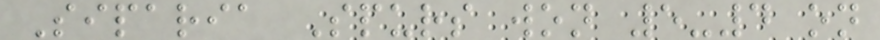Siparia Spurs won 5-4 on
